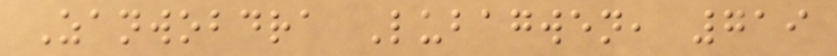Zanwobdra Lubagwen, 719
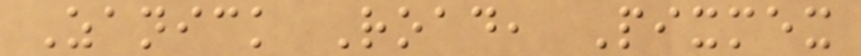Zanick Road, Pixmex
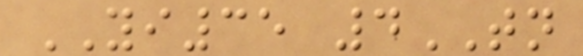YI35 4TN
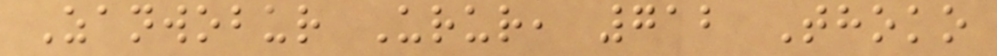Zanwobur Urur, 712 Thoko
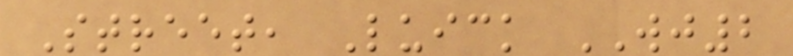Street, Luick WJ2
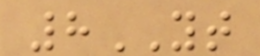8YT
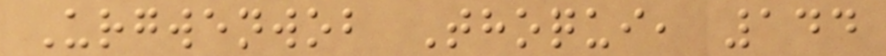Urgwenwob Thoqui, 144
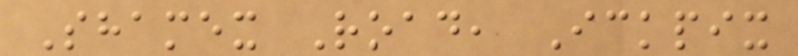Shamex Road, Ickpix
